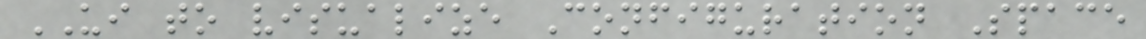UI to visualize Configuration Space
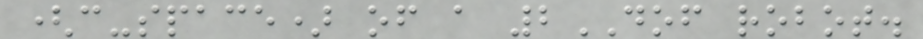(c-space) of a 2DOF robot.
